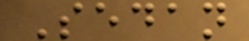Sedan
